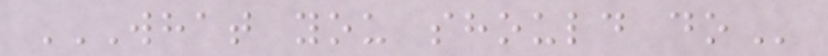WHAT YOU SHOULD DO
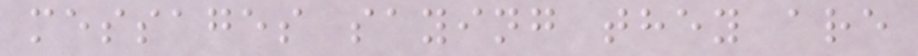messages saying they are
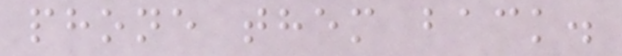phone them back.
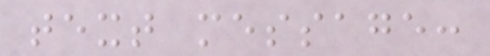text message:
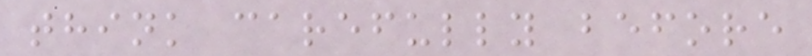think carefully before
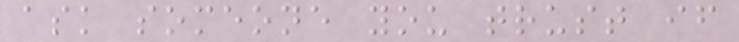ask someone you trust if
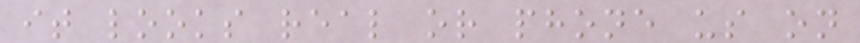it looks real or phone us on
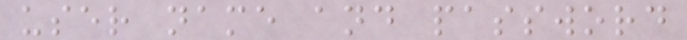user name and password
